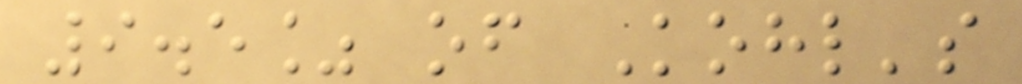9.5% of Kohl's
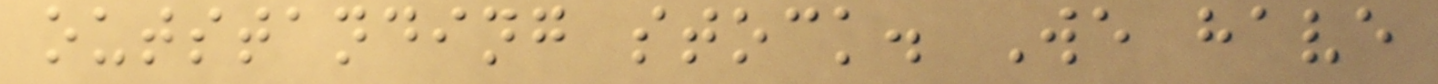outstanding stock. We have
